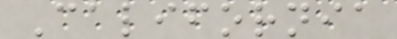California
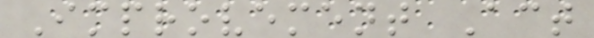Improvement Act
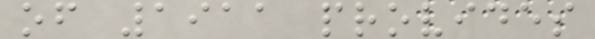of 1911 provides
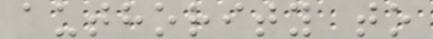authority to
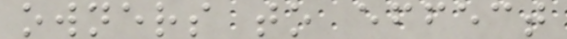owners to effect
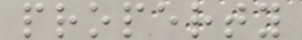property
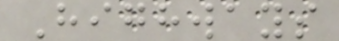Highways
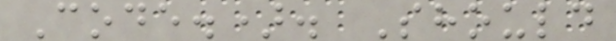Code.). Should
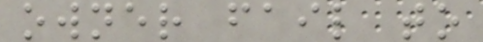owner fail to
